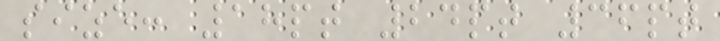size: 18pt 24pt 36pt
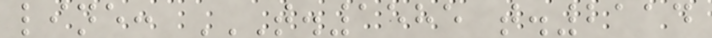line: T.1585 T.2114
